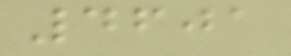4601
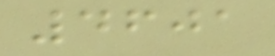4601
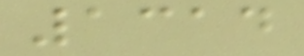1314
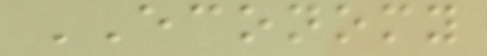ECONOMY
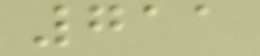711
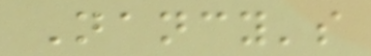Nancy's
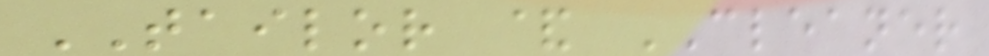TAILOR & CLEANER
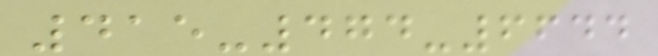415-474-6644
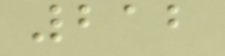212
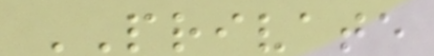PRIVATE
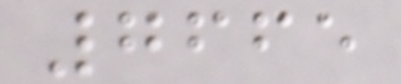7665
